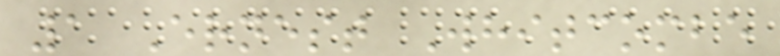1 Ernest Whitcombe
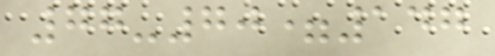77-70=147
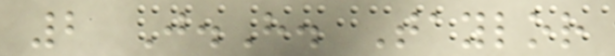2 J.H. Taylor
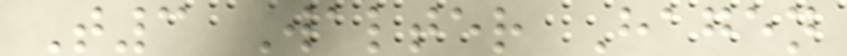T3 Walter Hagen
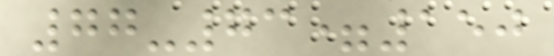77-73=150
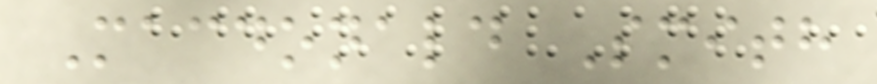Macdonald Smith
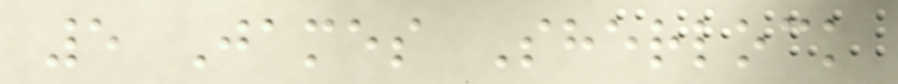5 James Sherlock
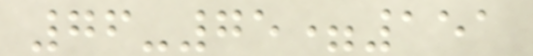76-75=151
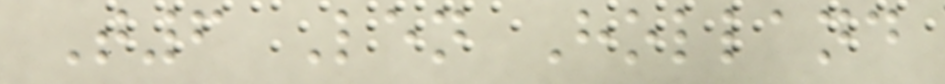T6 Len Holland
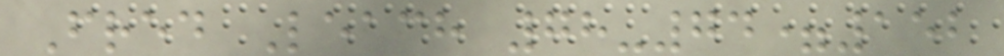Fred Leach 78-74=152
